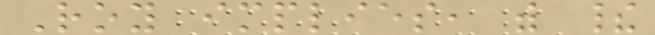Roy implies, with their
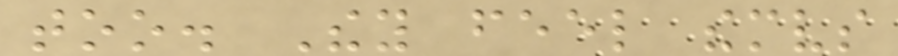too. They feel themselves
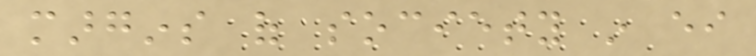margins of society in either
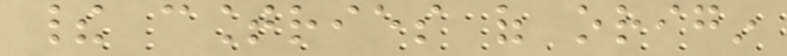their countries of origin
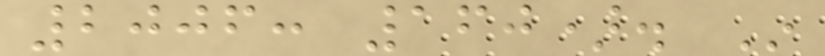2006: 160). In
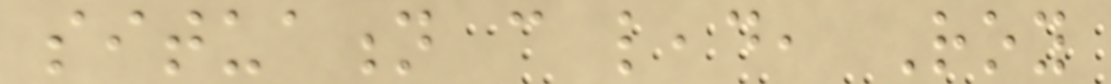situation can lead, Roy
